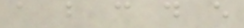a b c d e
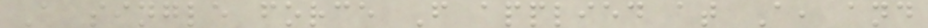A single force F applied at A, and
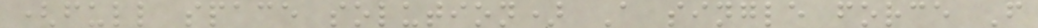(full space solution) A single force F
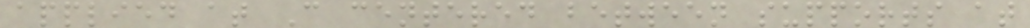applied at C centered between supports at
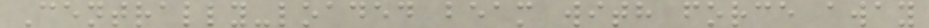Centrally-loaded beam with force away
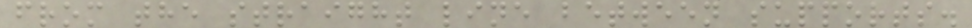from the straight line between supports.
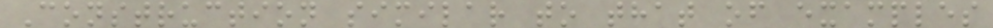Construction similar to that of examples
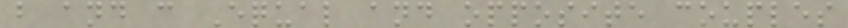b and c Equal and opposite couples
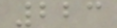223
